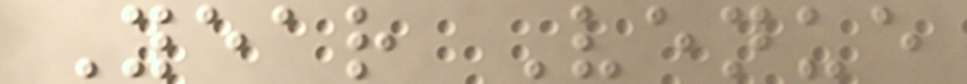Year Venue
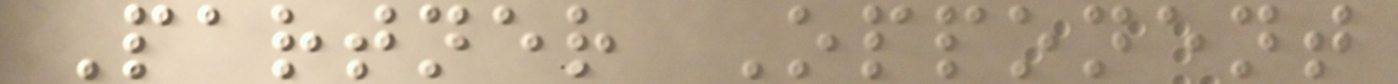Partner Opponent
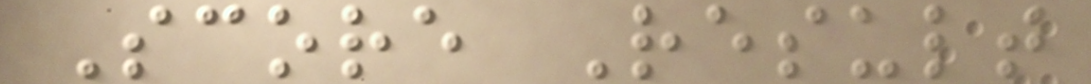Score Result
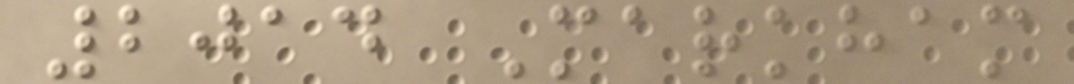2014 Markham
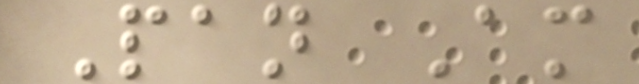Pan Am
